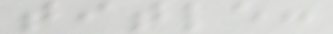title:
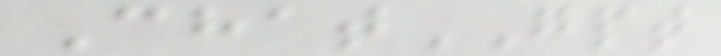ChatGPT
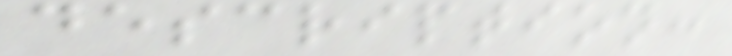description:
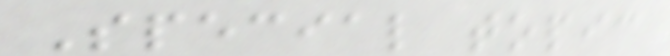Special topic
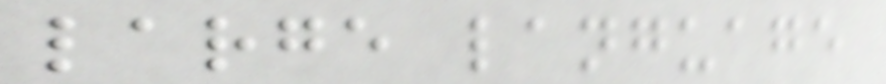large language
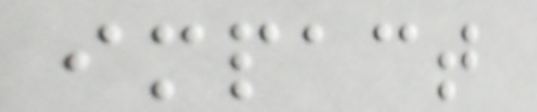impact
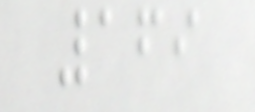169
